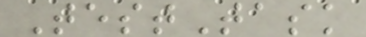TestTask
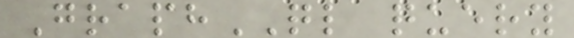GraphQL query
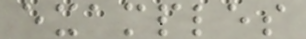examples
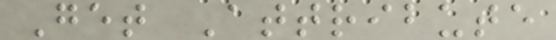Get Attribute
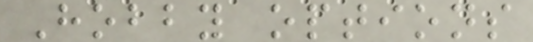Hobby options
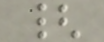{
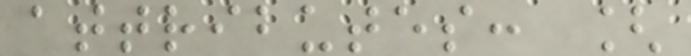attributes: [
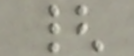{
